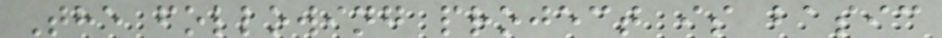The following project is basic
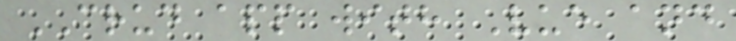CRUD app with Vue and
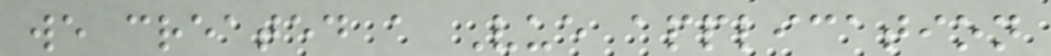we created a Vue application
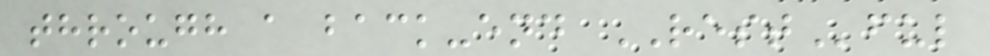through a back-end RESTful
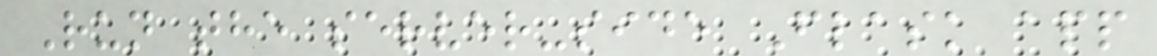Run the server-side Flask app
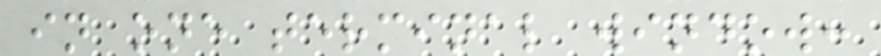in one terminal window:
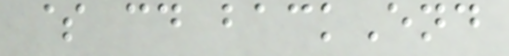$ cd backEnd
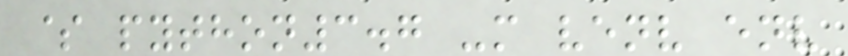$ python3.7 -m venv env
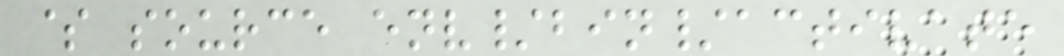$ source env/bin/activate
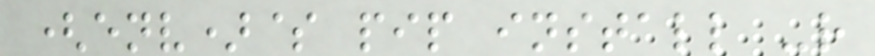(env)$ pip install -r
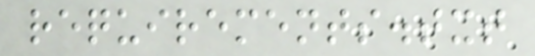requirements.txt
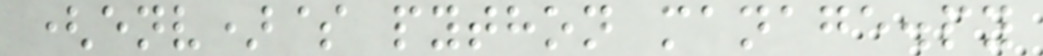(env)$ python manage.py
